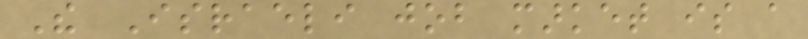The Israeli job market is a
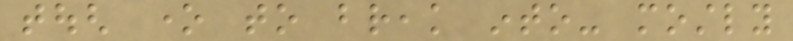tough one to break into- mostly
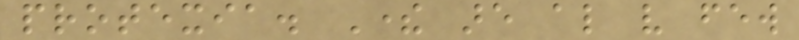protexia. There are also very few
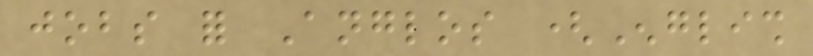jobs for Anglos (English
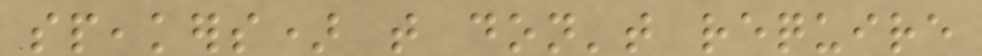speakers) that don't require
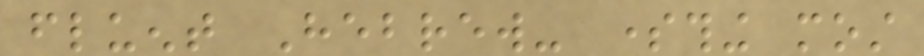fluent Hebrew- something most
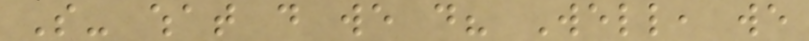So- what do we do? Well, we
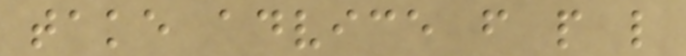take advice from people like
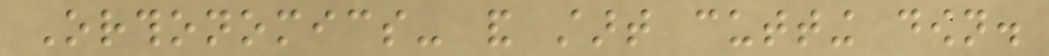Orthonomics- and start cutting down.
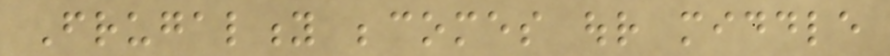Frugality becomes our middle
